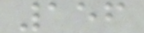156
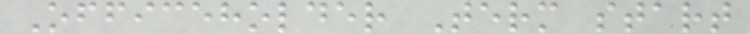Officeholder Term start
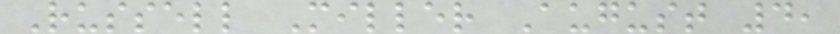Russell Miller August 4,
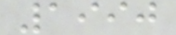1990
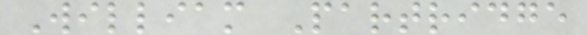William Partridge
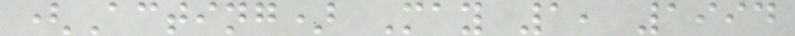(Acting) May 1, 1994
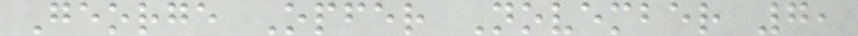George Opfer November 7,
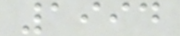1994
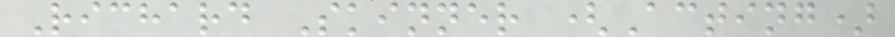Richard Skinner (Acting)
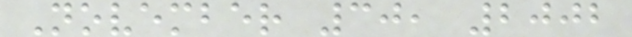November 30, 2002
